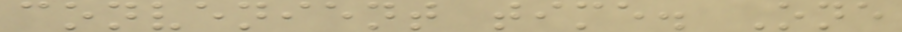convenient time. One
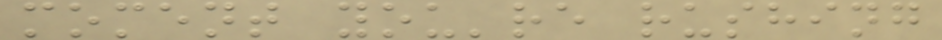moment you're rushing
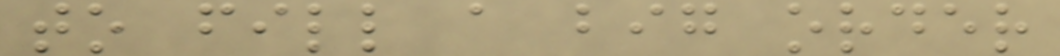to fill a big order
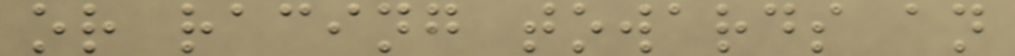or racing towards an
